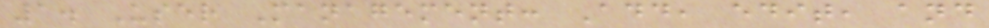1. User Management: Add, edit, and
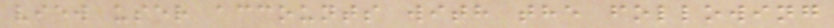view user accounts with the following
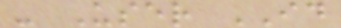- User ID
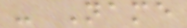- Name
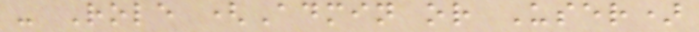- Role (Admin or User)
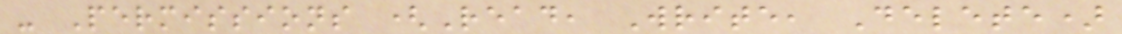- Permissions (Read, Write, Delete)
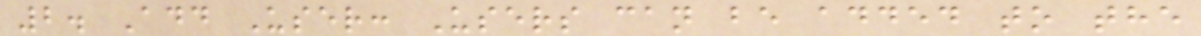2. Add User: Users can be added to the
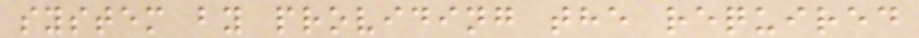system by providing the required
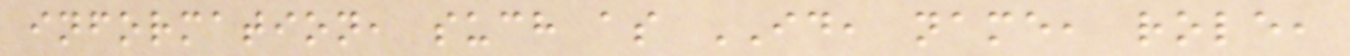information, such as ID, name, role,
